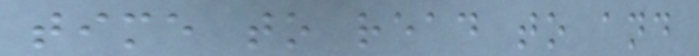time to read to and
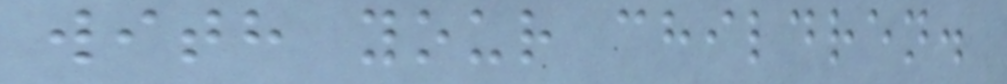with your children.
